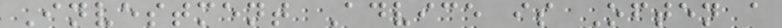Investment Advice is Often a
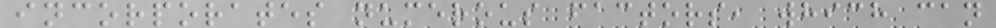incorporates numerous factors, which can
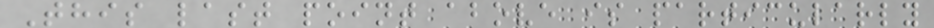This last point above is particularly
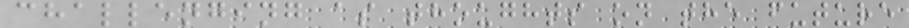challenging as thoughts on the future
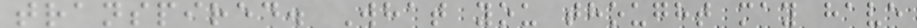transpired. What you thought may have
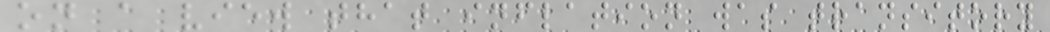on a view that inflation was transitory
